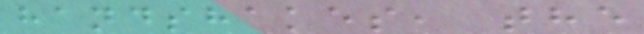handshakes, the
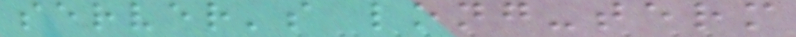server's long-term
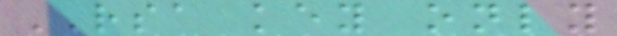RSA key only
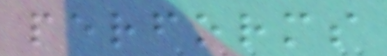performs
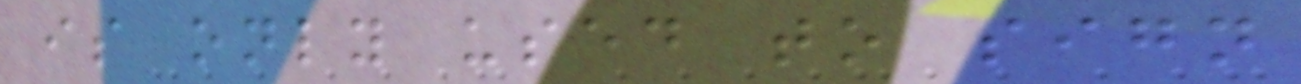is only used to sign
